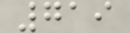719
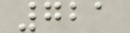721
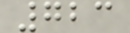723
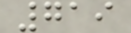719
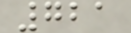721
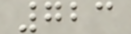723
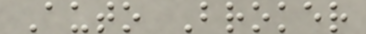Auto Broker
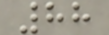88
